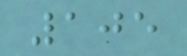105
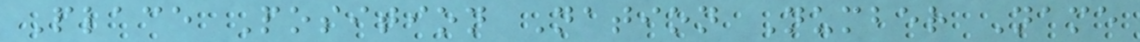Place Position Nation Number Name
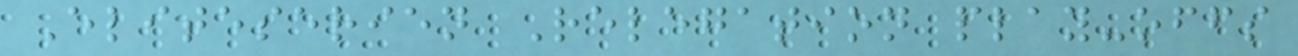Eliteserien Relegation play-offs
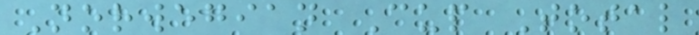Norwegian Cup Total
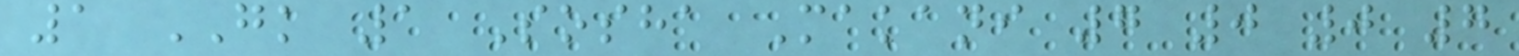1 GK 1 Sosha Makani 7 0 0 7
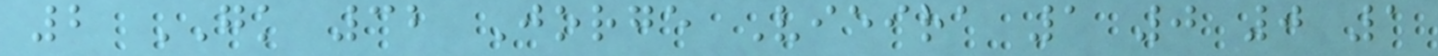2 GK 32 Jorge Vieira 1 0 0 1
